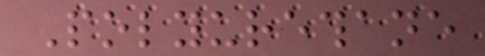Polyurethane
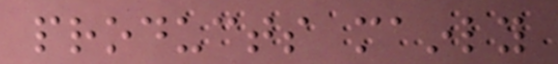products mainly
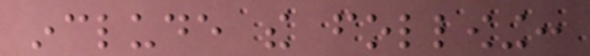include the following:
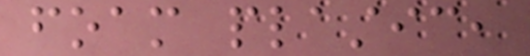foam plastic,
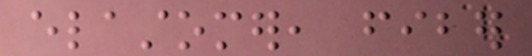elastomer, fiber
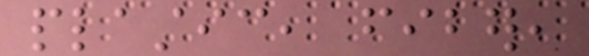plastic, fiber,
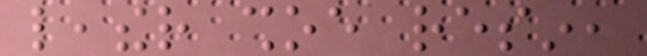leather shoe resin,
